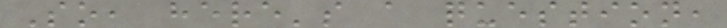So, here's a question,
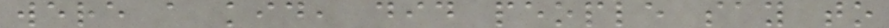were a kid, did people say to
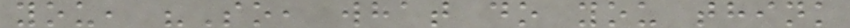you, "So, what do you think
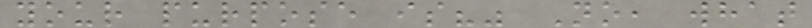your purpose is?" No, what
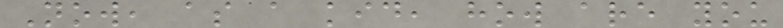Now, as a kid, how are you
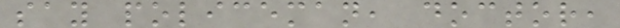say policeman, doctor,
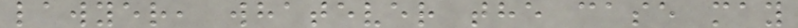lawyer, whatever the case may
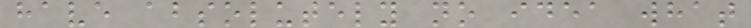have absolutely no idea what
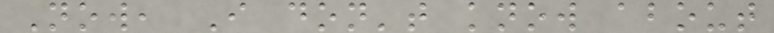Now, I don't know about
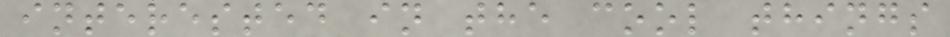interested in the cool things
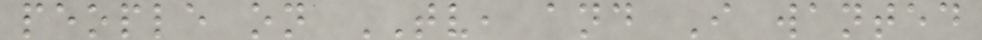people on TV, and I wanted
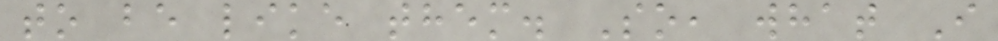to be like them. So, what I
